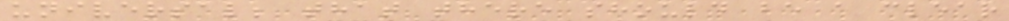universal; that there should be a clear
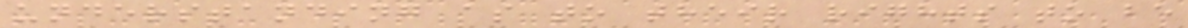understanding as to their rights to be
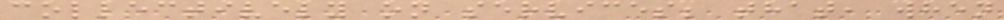collectively on services; that, when
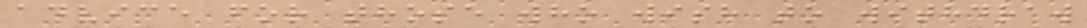advice for those who wish to withdraw
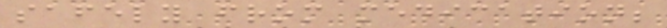safely from medication;
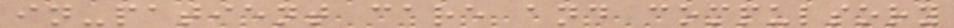in-patient care and compulsory
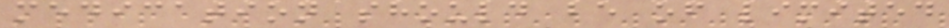medication should be of limited
